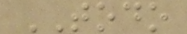TODO
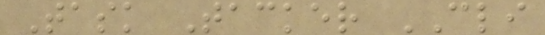Task Tacker CLI
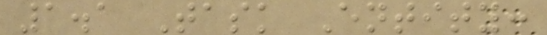1.1 Task Entity:
